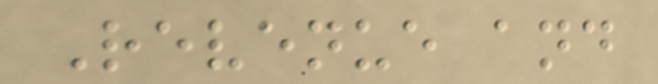Revenue and
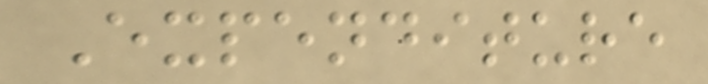Expenditure
